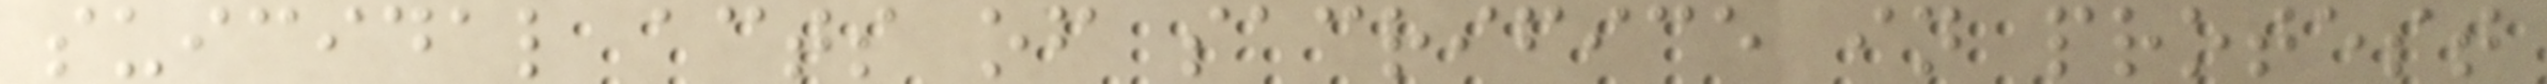suicidal acts of sacrifice in protest
